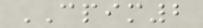CPIM2
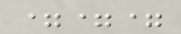===
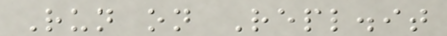Run on Repl.it
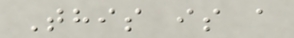This is a
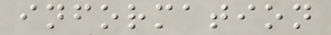information
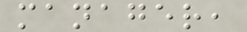manager,
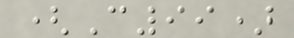(C99)
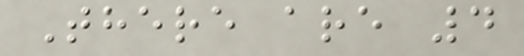There are 4
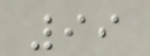99
